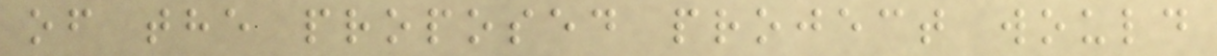of the proposed project would
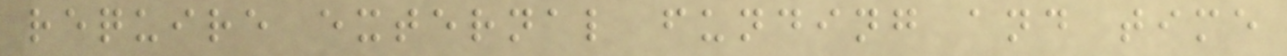require external funding and time
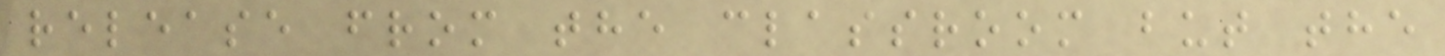release from the classroom but the
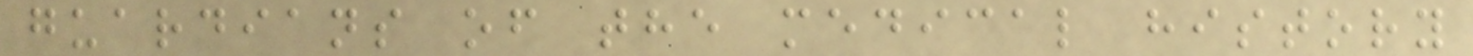guardians of the medical history
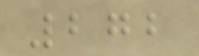272
